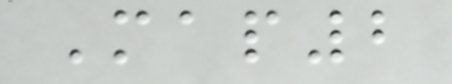Map2
